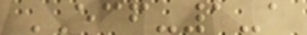ECF-1-a
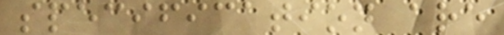specification are
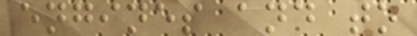engines and to
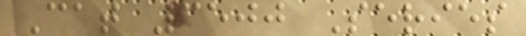Cat 3500 Series
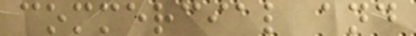commercial and
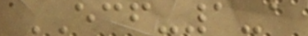ECF-1-a
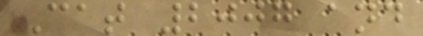Cat 2007 and
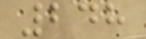248
